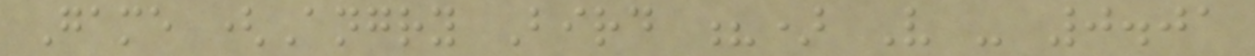Game (Angry Bird ?) V - 0.01
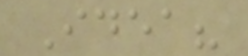Idea?
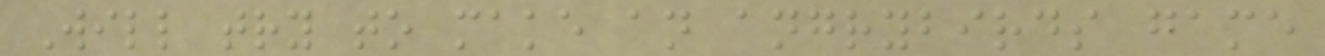Will try to make an angrybirds game
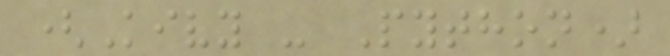(Kivy - Python)
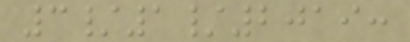3/1/2019:
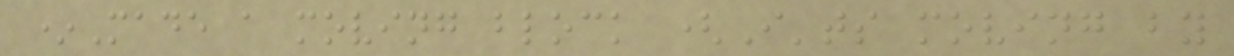*Made a moving block (I'ts moving by
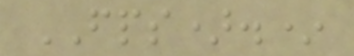FPS).*
